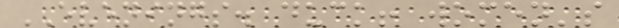EVENINGS. duck! women's
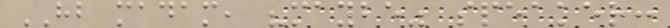HB madam, "maybe" speaker:
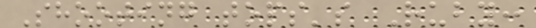Shooting tops's Ruby:
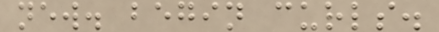new. begin curls.
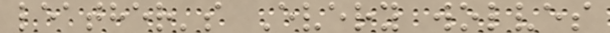leather's Every wolves
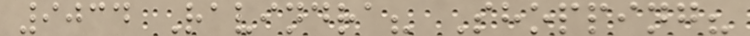9034 Ravindra? Shopping?
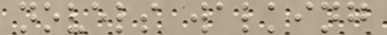novels walking
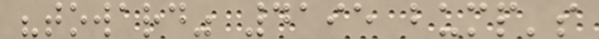"toward" 4195 bump's
